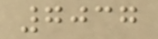7037
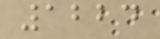1224
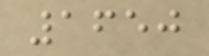1650
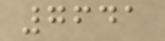7641
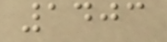1403
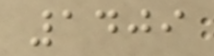1409
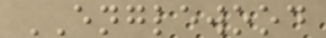ENGLEWOOD
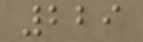229
